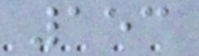153
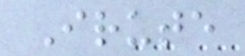Irute
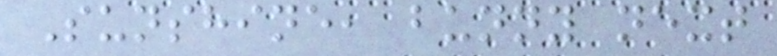Sunshine, bunny next
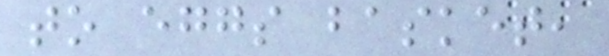to eggs basket,
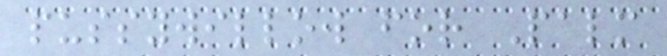pussywillow for Palm
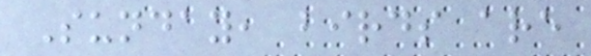Sunday, birds are
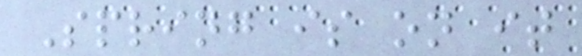Spring is on it
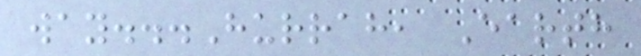way...Hurrah, Earth
